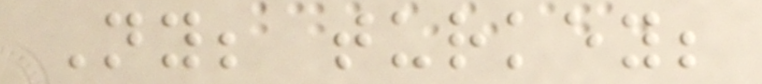Ny; turkey;
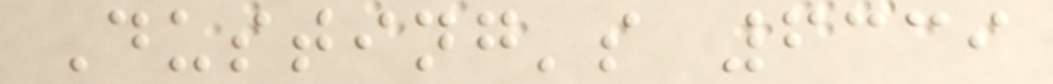Dusting's 6339
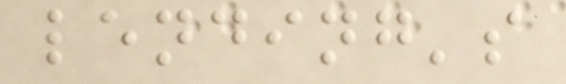lending's
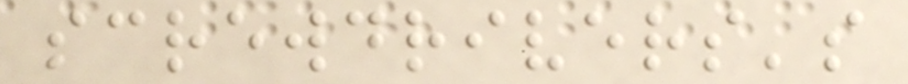screwdrivers's
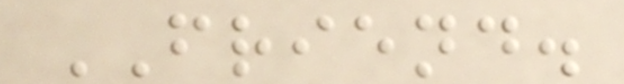FRIEND.
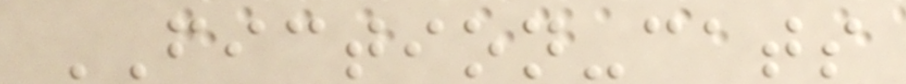FICTION-cats
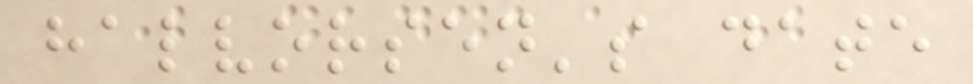halvorsen's date
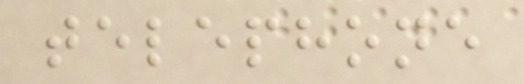telephone
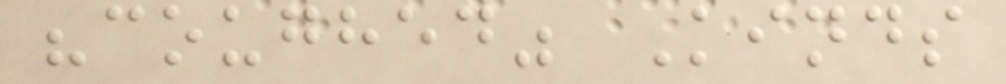"coughed" Kinds
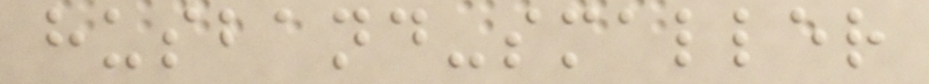husband-smaller
